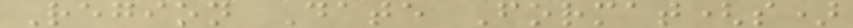Region Date Format(s)
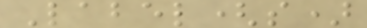Label(s)
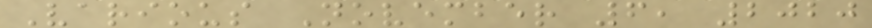Various November 6, 2020
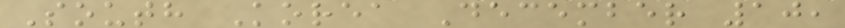South Korea December 10,
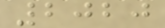2020
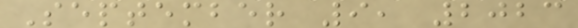September 9, 2023
